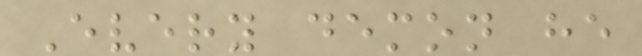Every demon he
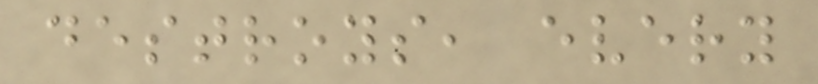destroys, every
